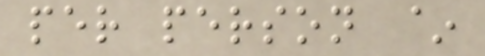per person ~
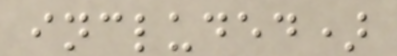included)
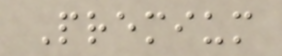Premium
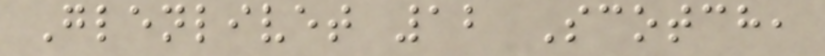Glenlivet 12 Scotch,
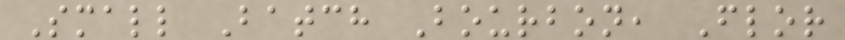Small Batch Bourbon, Flor
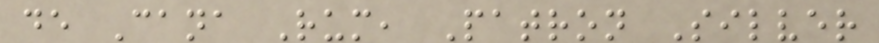de Cana Rum, Patron Silver
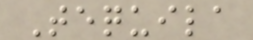Tequila
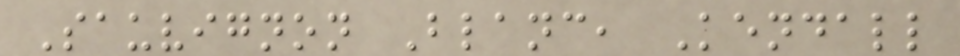Sauvignon Blanc, Kendall
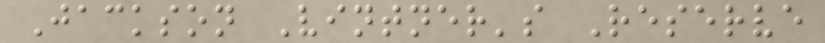Jackson Vintner's Reserve
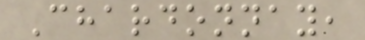Chardonnay,
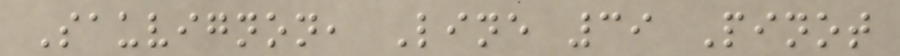Sauvignon, Line 39 Pinot
